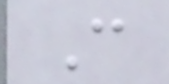C
